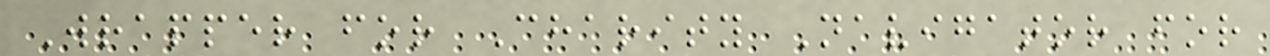Wrapper for Charity Navigator for
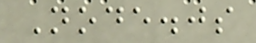Node.js
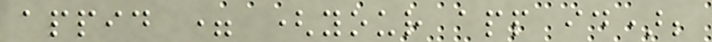appid = (your app id);
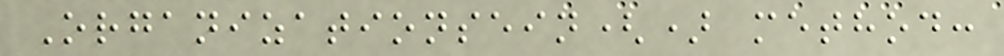Organizationsein() method:
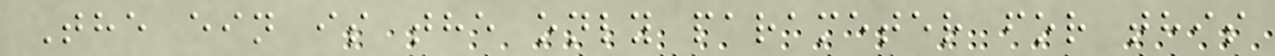The ein is the only parameter for this
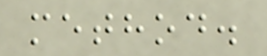method.
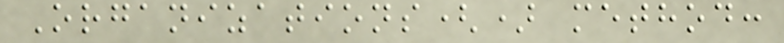Organizations() method:
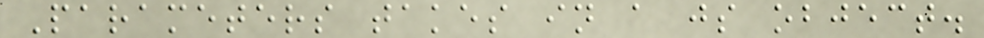Parameters takes in a js object.
